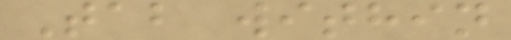Tab within
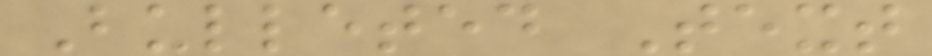Bulleted Text
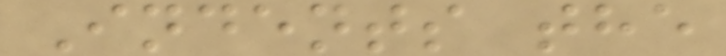Indents the
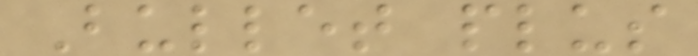Bullet plus
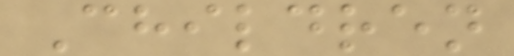Children
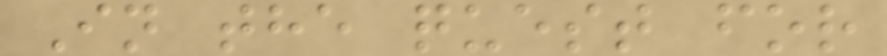In the quest for
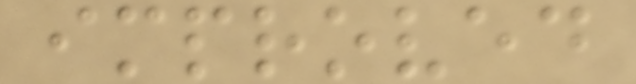improved
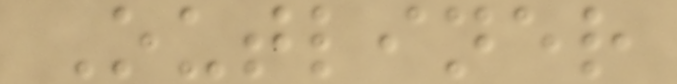Outliner
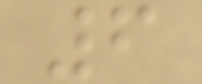6
